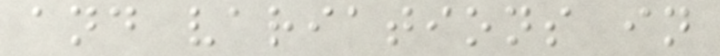and variations in
